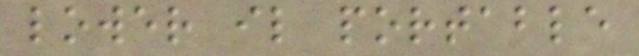lower il portable
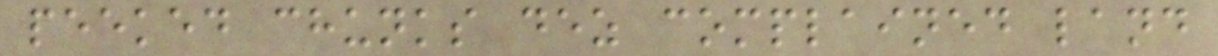peeked chunks dez complained land
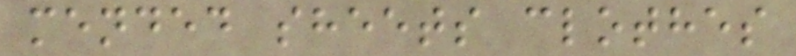mended sheets clothes
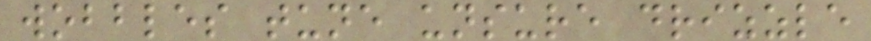wobbles tune unsure drizzle
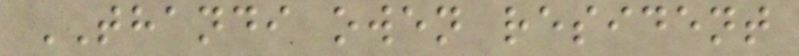THANDI owen resident
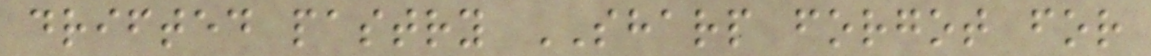drifted pastry SHARP forgot for
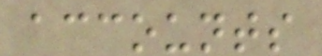accounts
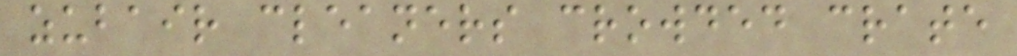zubair cleaners crowded crate
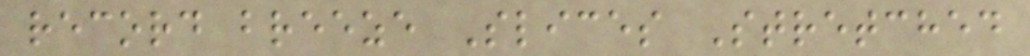record breeze Slices Stretched
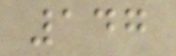147
